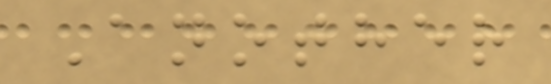Another
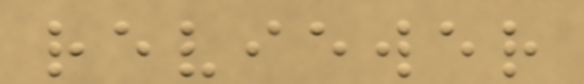reviewer
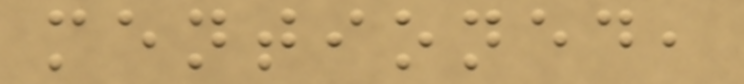mentioned,
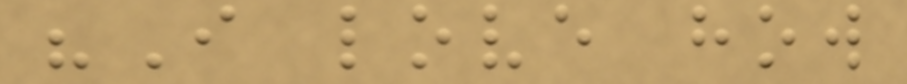"I love how
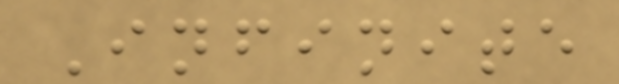Infinite
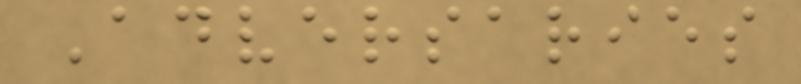Adversaries
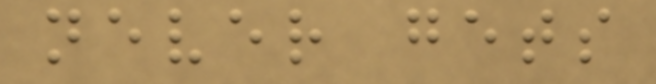never gets
